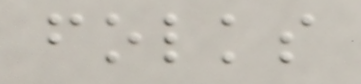folks
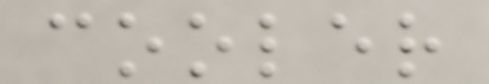cooler
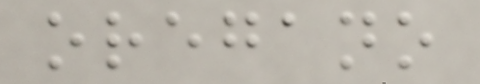oregano
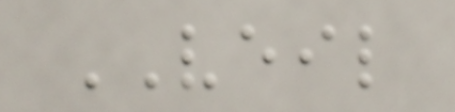VEIL
